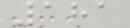181
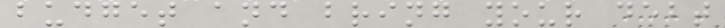budget and bring your debt
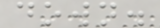down.
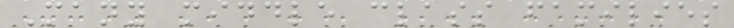Many middle class families
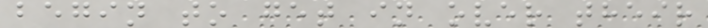begin to get in over their
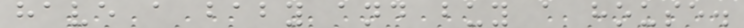have a baby and buy a house.
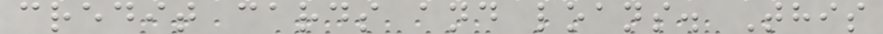credit cards and loans. This
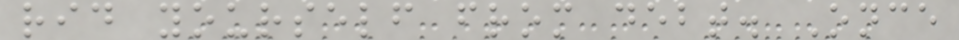rid yourself from debt. Once
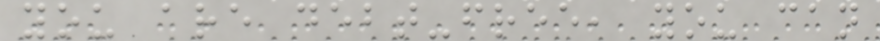you are debt-free, you can
